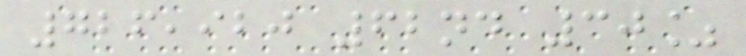726,920 62nd 30%
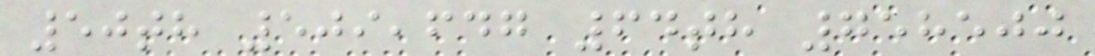50th 509,647 64th 758500
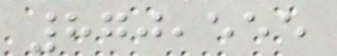870,555
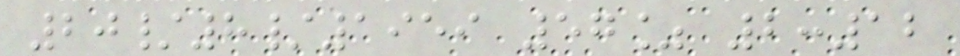20/8/1959 57% 2:12
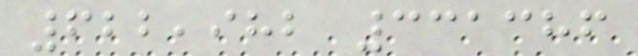622,982 331386
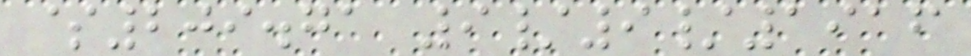$209.71 9/9/1916
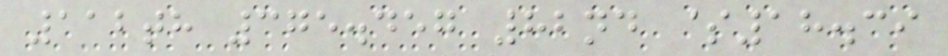112th 375.457 82nd $18.39
